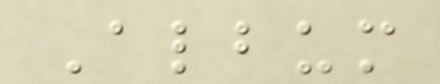Album
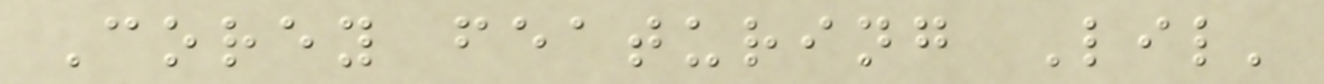Corey featuring Lil'
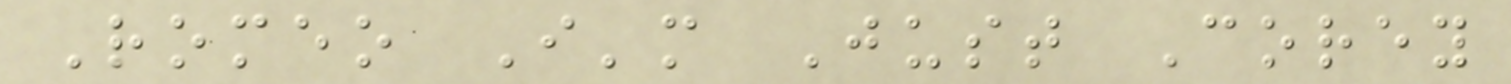Romeo I'm Just Corey
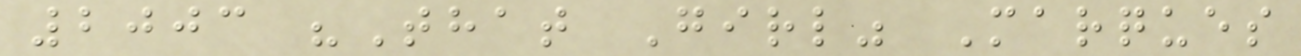2003 "That Girl" Marques
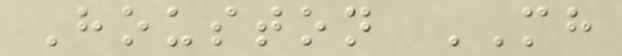Houston MH
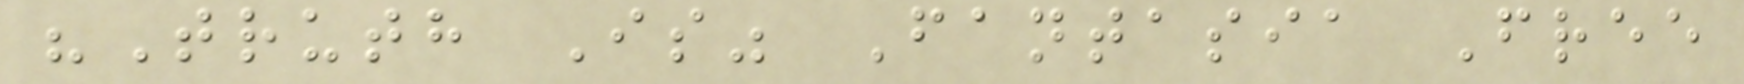"Truth Is" Fantasia Free
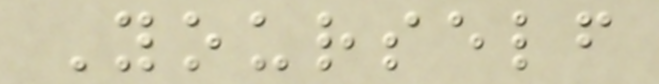Yourself
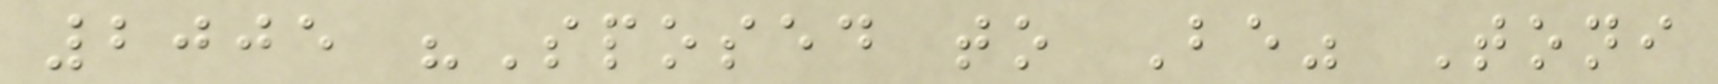2005 "Sposed to Be" Toni
